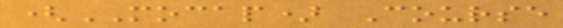(MOCAP) Course
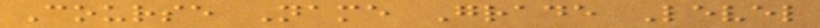Course Name Grade Level
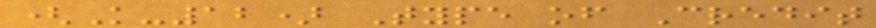(K-12) Type of Credit
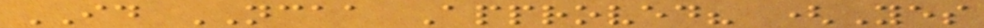ID NCAA Approved? (Yes
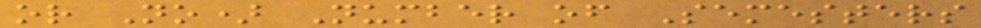or No) Number of Semesters
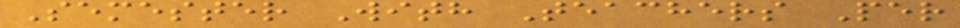Semester With Teachers Per
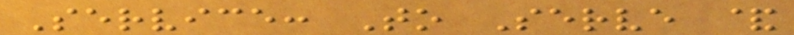Service: To Serve &
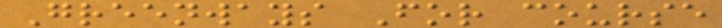Greenways For course
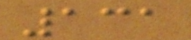131
